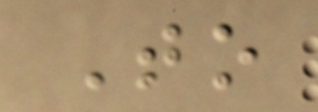To
